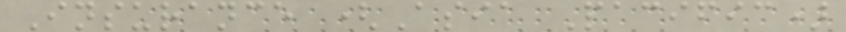Insurance (Asia Pacific)
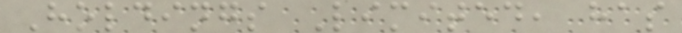Holdings Limited, has
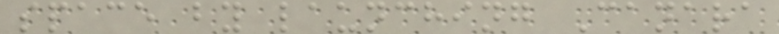space by launching Canara
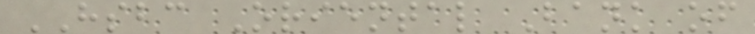HSBC Oriental Bank of
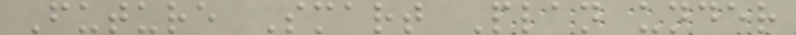Future Smart Plan under
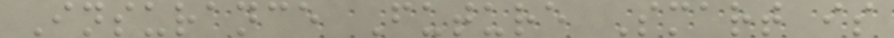Insurance Future Smart is
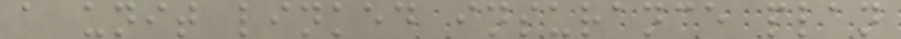a unit linked insurance plan
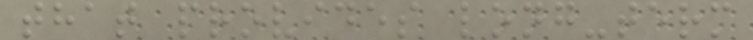that provides long-term
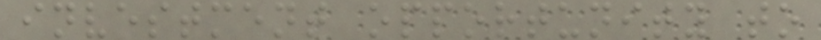investment opportunity to
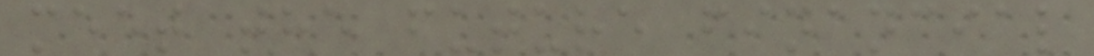meet the future financial
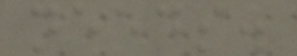needs.
